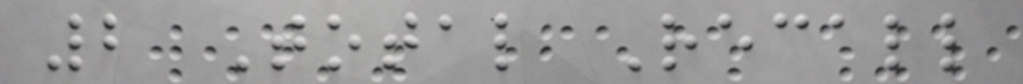2 Total Recall
